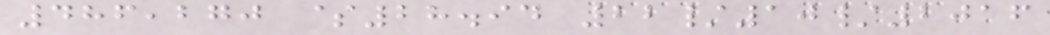486,270 $28.94 22/10/2016
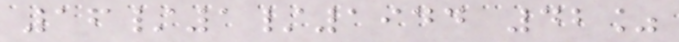16/1/1944 42%
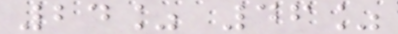24% 46%
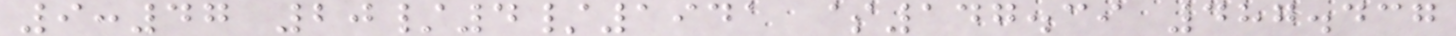9:47 20/4/1941 $147.39 487.437
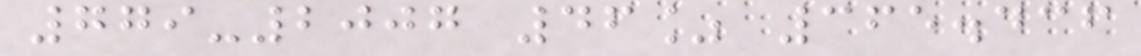779-2007 46% 365.436
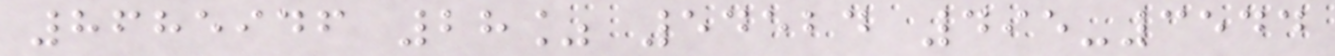8685946 28% 54524 495-3544
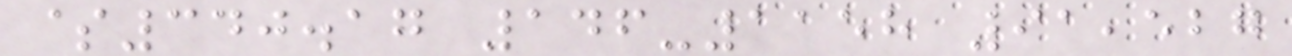$340.17 146-1158 91,527
